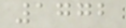1772
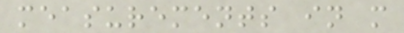measurements in m
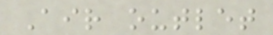Air outlet
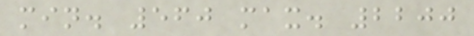min. 560 max. 2200
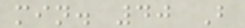min. 40 B
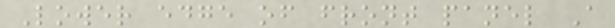Lower edge of front panel A
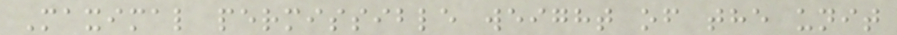Maximal permissible weight of the unit
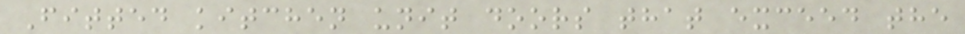Fitted kitchen unit doors that exceed the
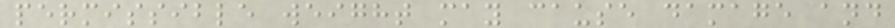permissible weight may cause damage and
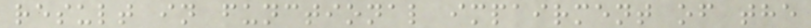result in functional impairment of the
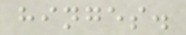hinges.
